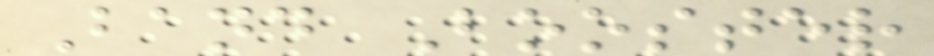Band Booster
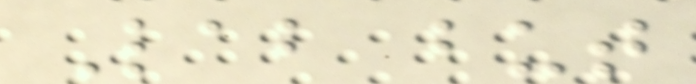Lab but
